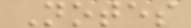Notes
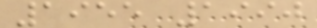1955 1990
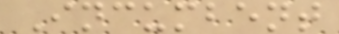Incumbent
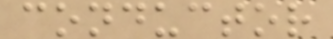conductor
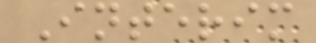Interim
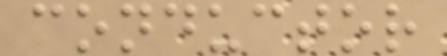conductor
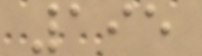195
